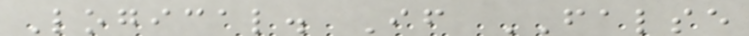Logical. If FALSE
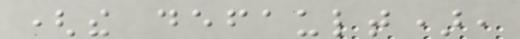(the default),
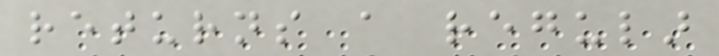returns a regular
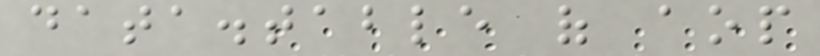data.table of aop
